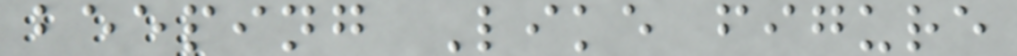beeping Like figure
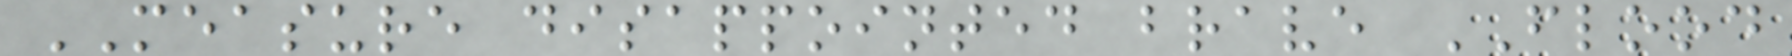MEASURE disappointed brave FLOOD
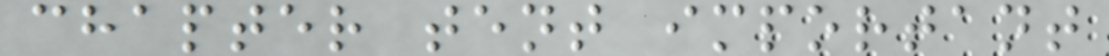chapter tent important
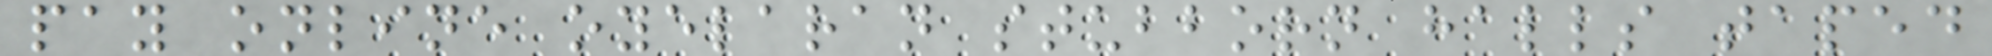pay online oyelaran stubborn halls taped
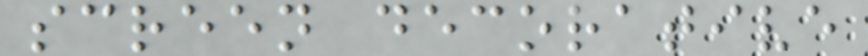screen decorative
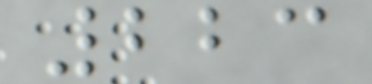223
